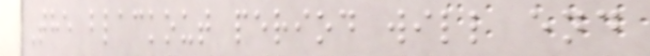The blackout period will end
